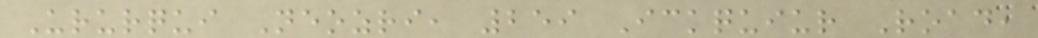Ururqui Neozri, 259 Ickquiur Road,
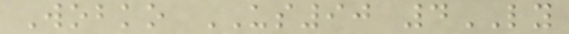Wobko US90 4LY
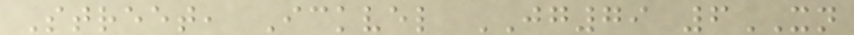Street, Ickvel JG79 6XN
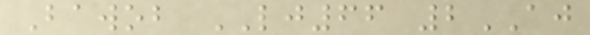Bawob LJ66 2AJ
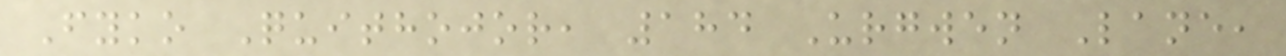Fyko Quithojor, 184 Urgwen Lane,
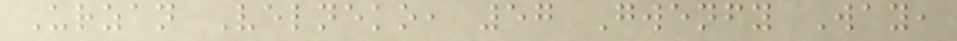Urzan Velneko, 57 Gwenfy Way,
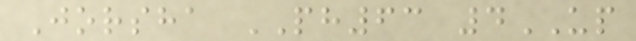Jorsha PH63 4UP
